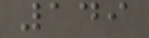149
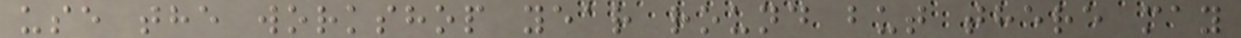use the workshop year round but there may
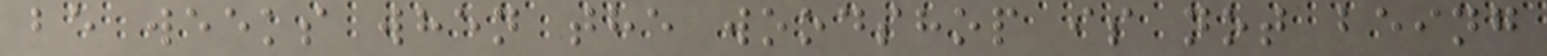be weeks when the woodshop is not being
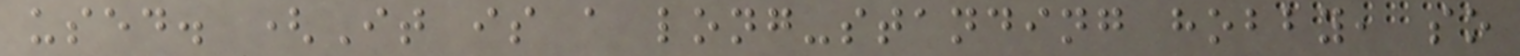used. (It is a long-standing hobby, so
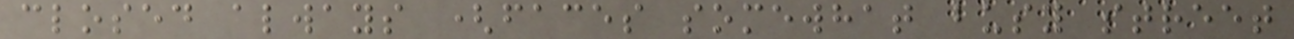closed always (faces somewhat busy street
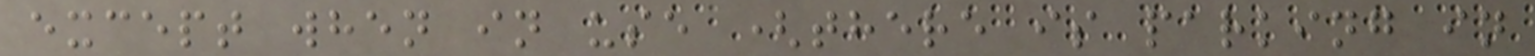except when in use (there is parking in
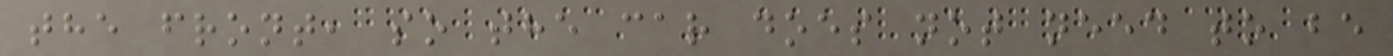the front, so the car does not need to be
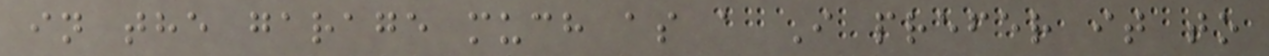in the garage much as a I prefer it to
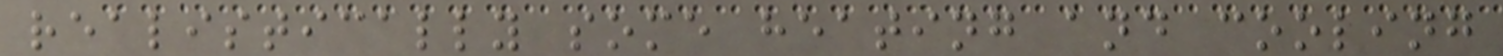realistically some heating and cooling
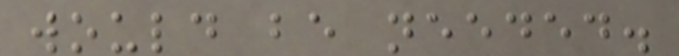would be needed.
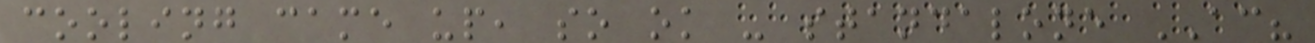cooling came up, so ok - standalone AC?
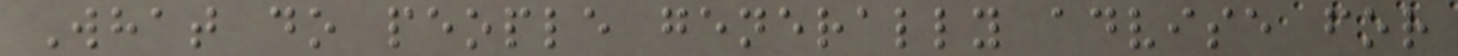What do people generally advise for
